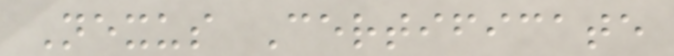Nexus Certificate
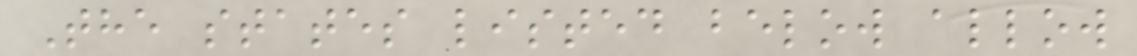The states listed below allow
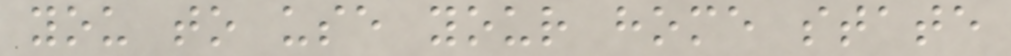you to use your home state
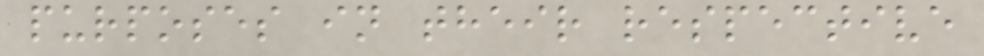purposes in their respective
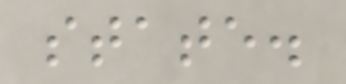state.
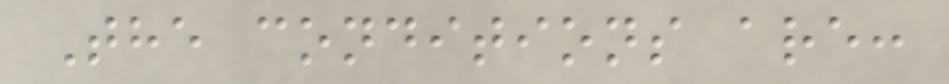The conditions are:
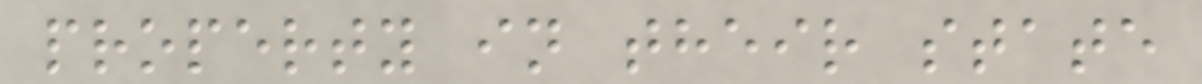property in their state
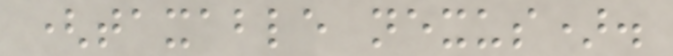(taxable nexus).
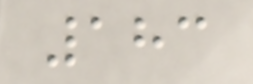183
